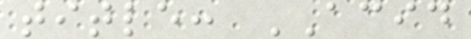title: ACID
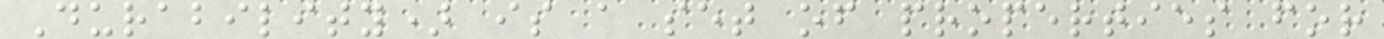Durability) is a set of properties for
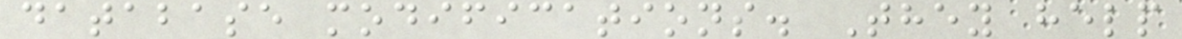database modifications. They help
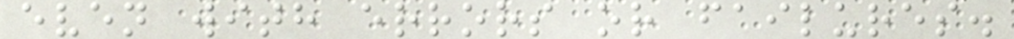even with errors or failures.
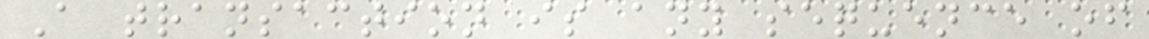A transaction is any sequence of
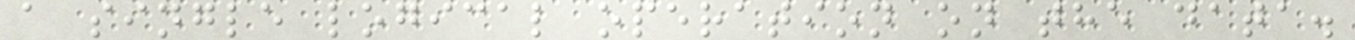a single logical operation on the data.
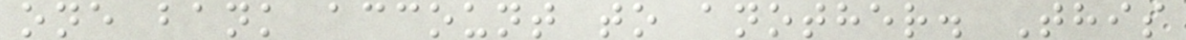one bank account to another. This
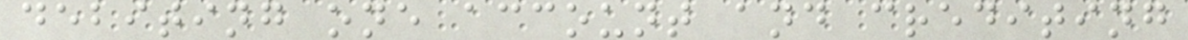debiting one account and crediting
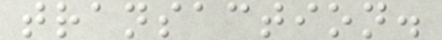transaction.
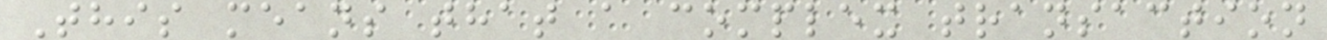This means that a complex transaction
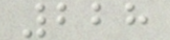228
